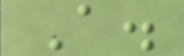A.
